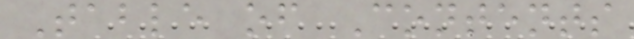Table of Contents
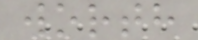worth
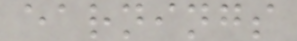earnings
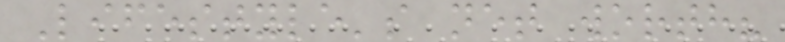Lifestyle's net worth?
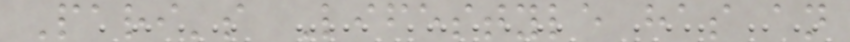Pari's Lifestyle has an
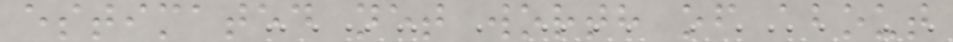estimated net worth of about
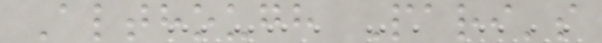Although Pari's
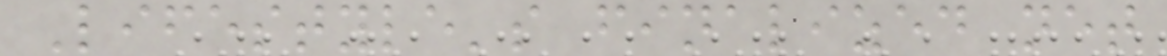Lifestyle's finalized net
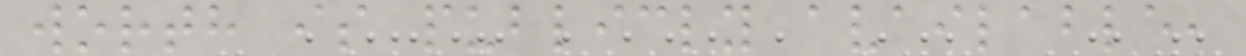worth is publicly available,
